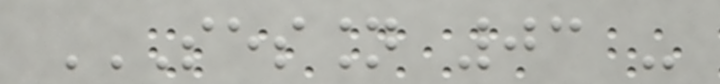SESSION 03 -
